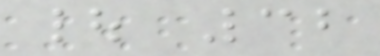| 32
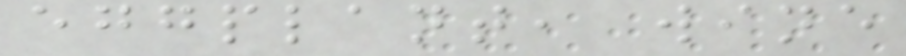eggplant, wine
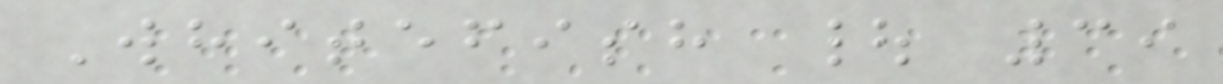Whitefish | 39
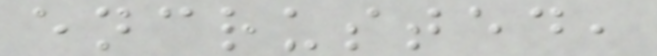encrusted,
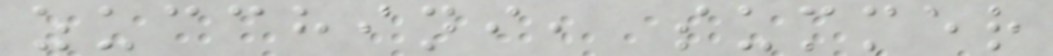zucchini, summer
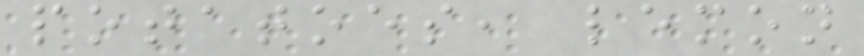potatoes, lemon
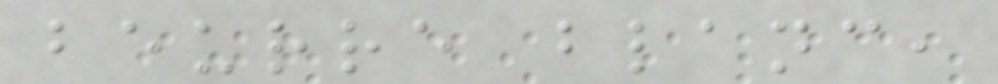beurre blanc,
